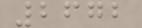2672
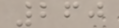260
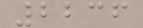2236
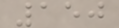150
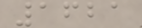1621
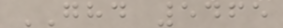GHD 5465
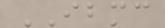IBMC
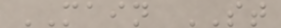MAIN ST
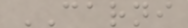CARNI
